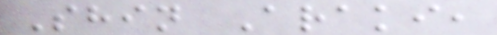Shin Araki,
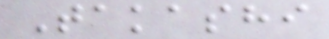Takashi
